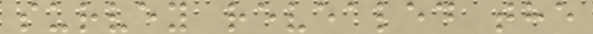survey revealed the
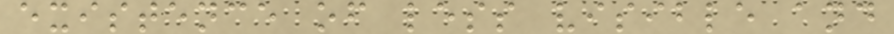existence of less visible and
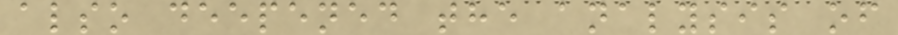also deepened the analysis of
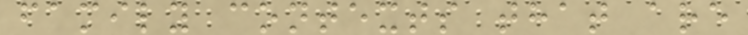family contexts that are
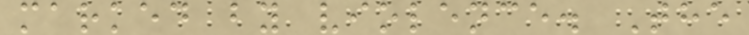marked by violence. The
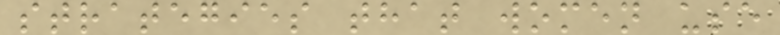strategies that women use
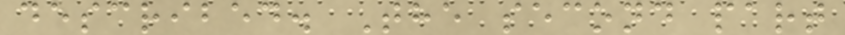described. The second part
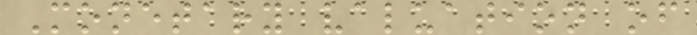Monetary valuation of
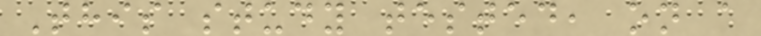This study tested, on a
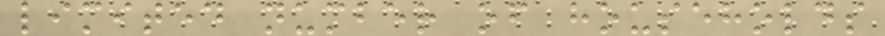limited number of households
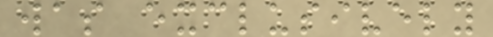was exclusively
